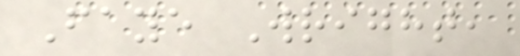Faye Wright,
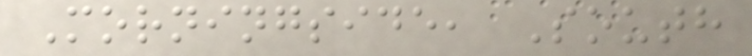Morningside, South
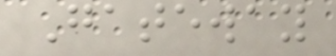Gateway
